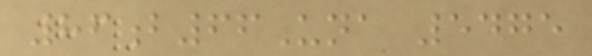86b66Una 5475
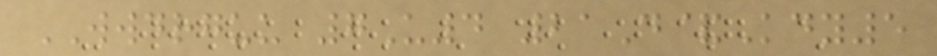WWDRGUU 7U4 21D&Kdy5
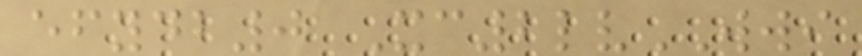efydb0 Xc2lvWWI
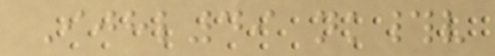Ijhl49 nk#v
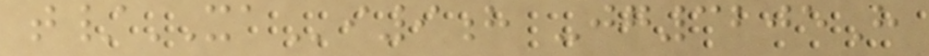t/XAi9h -jg3205H
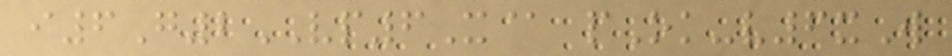i6G2VP6X@ pOk-v6xW
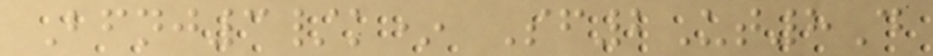Bfnj3/k* Sf2Ut8D
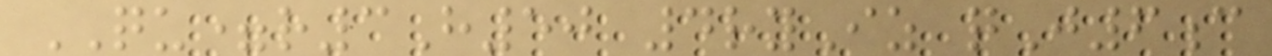QU=r3H50 4ryIz qJ6c
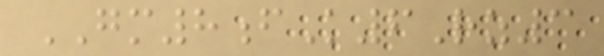GM8fK6Rz3
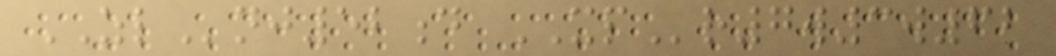ZLnj52d XPr7w3w62
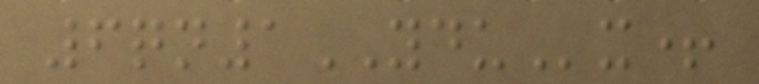6qn1YDUx+
